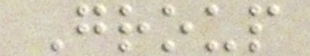Group
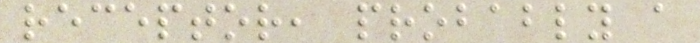receptor, probably a
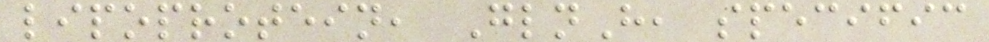lipoprotein, GlnH, specific
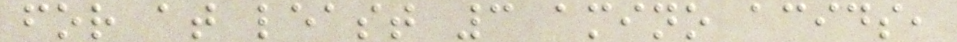for at least 3 amino acids,
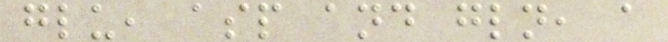glu, asp and gln, a
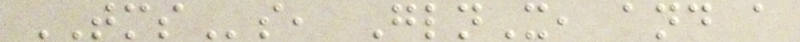TMSs, GlnX, and a
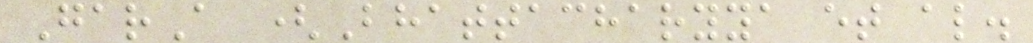GarA (Bhattacharyya et al.
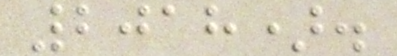2018).
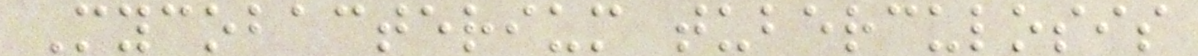Mycobacterium tuberculosis
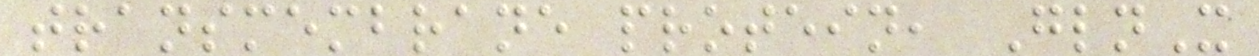transmembrane protein, GlnX
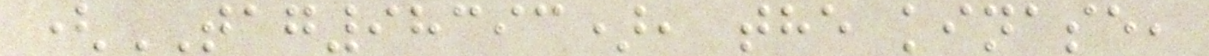(TAG98393), the kinase,
